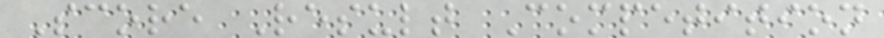Score Result Competition
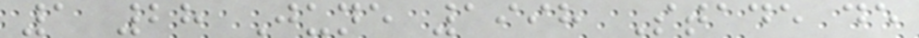1 28 June 1998 Stade de
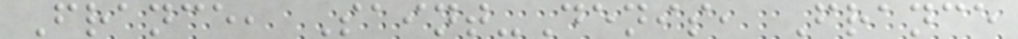France, Saint-Denis, France
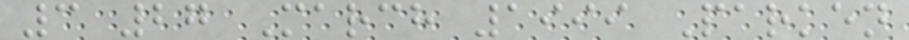3 27 March 1999 Parken
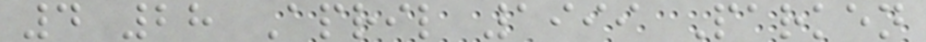4 28 April 1999 Parken
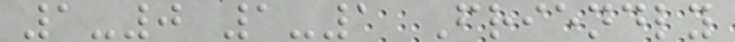1-0 1-1 Friendly
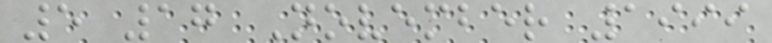5 17 November 1999
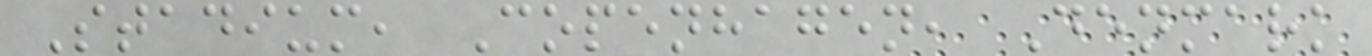Stadium, Copenhagen, Denmark
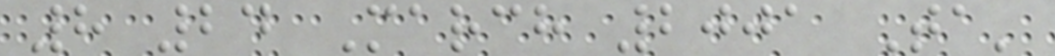8 24 March 2001 Ta'
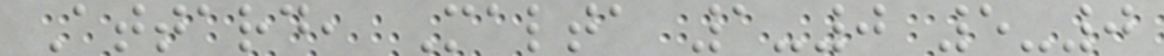Attard, Malta 1-0 5-0
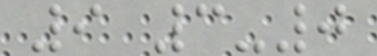9 3-0
